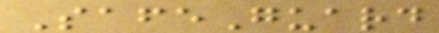SafeGuard
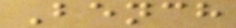Bench
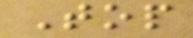Top
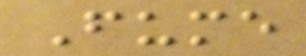Fume
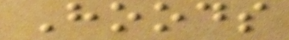Hoods
